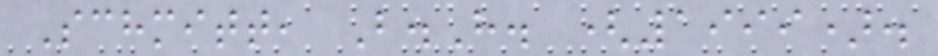Schmitt, B.H. (1999).
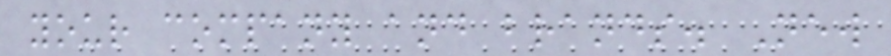your company and brands. New
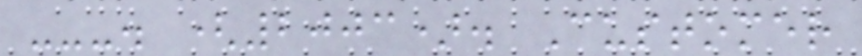---. (2003). Customer
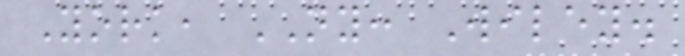York, NY: Wiley.
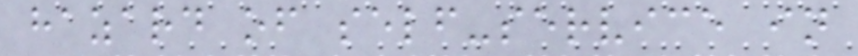hazard of self-service in
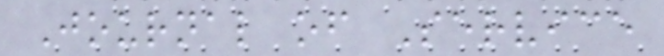Journal of Service
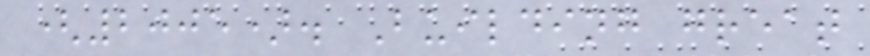(2005). Building great
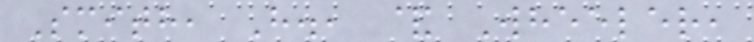Smith, H., & Wheeler,
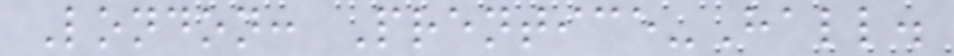London: Prentice-Hall.
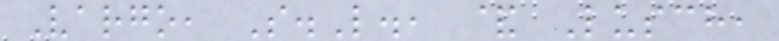Vargo, S.L., & Lusch,
